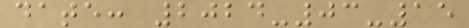date: 2024-03-15
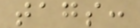tags:
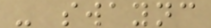- swaync
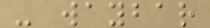- waybar
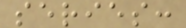series:
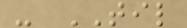- TIL
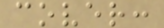cover:
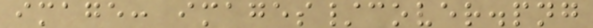image: images/cover.png
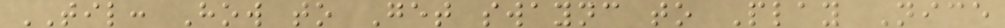TIL: How to Get swaync to Play Nice
